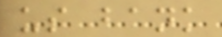us bank
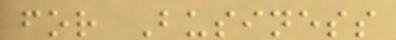for Business
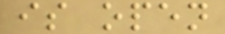is open
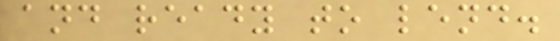and ready to lend.
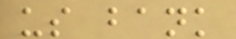us bank
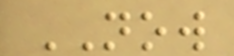NOW
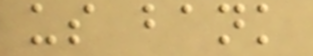us bank
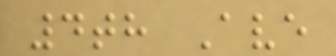4th Ave
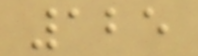125
